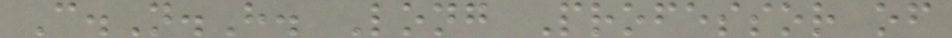C.N.H. Long Professor of
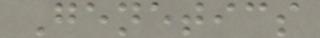Genetics
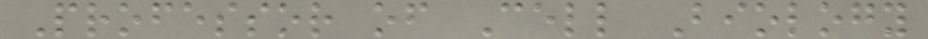Professor of Cell Biology
